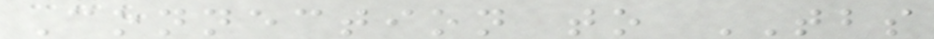Connection to TBS
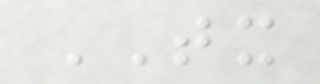TX
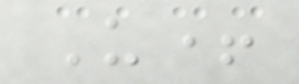U+
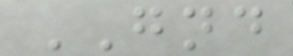GND
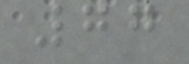77
